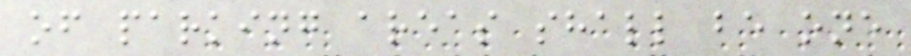of parking areas shall be one
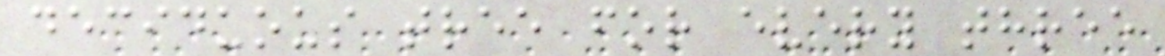deciduous tree for every three
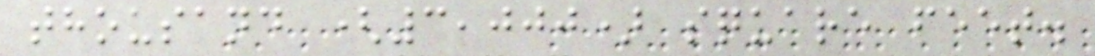thousand (3,000) square feet.
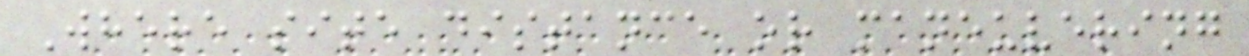Where site distance or maneuvering
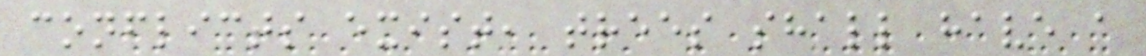conflicts exist, trees shall have a
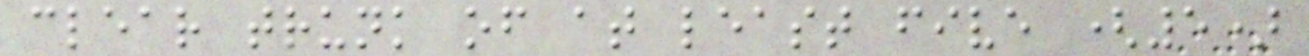clear trunk of at least five (5)
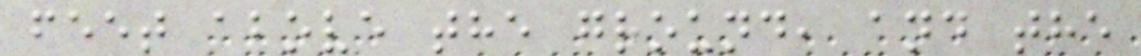feet above the ground, and the
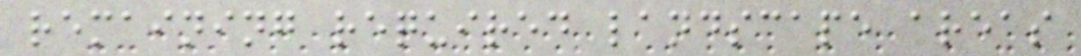remaining required landscape areas
